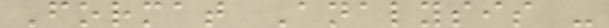Format Analysis -
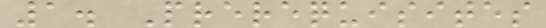1. Prerequisites
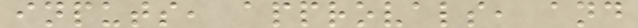inputs, approvals, and
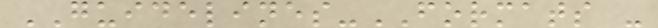GUIDELINES-FORMATS -
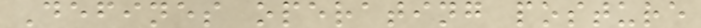Defines operating posture
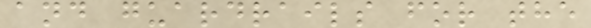and guardrails for the
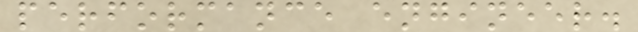performance engineer.
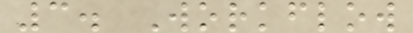3. Workflow
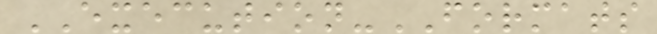EXECUTION-FORMATS
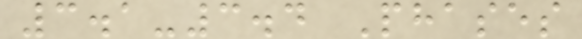3.1-3.4 Phases
